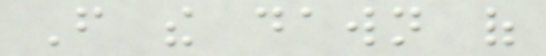From the dawn of
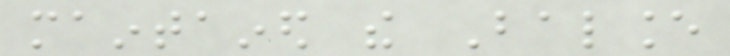maintained the Balance
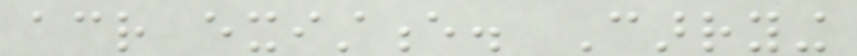across existence. Carrying
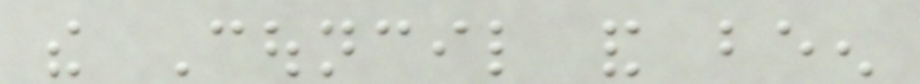the Council and been
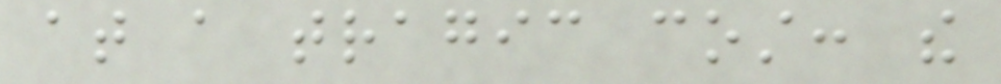at a tragic cost: the
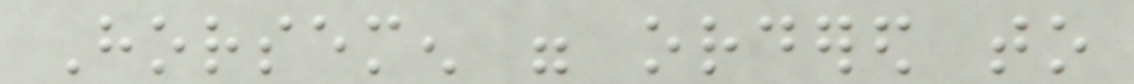Horsemen were ordered to
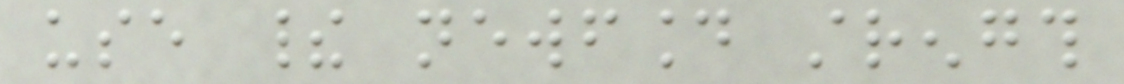use their newfound strength
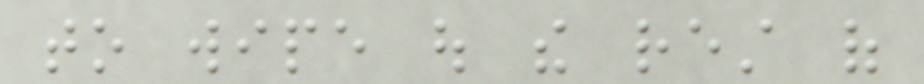to wipe out the rest of
